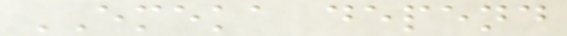EMEKA depend
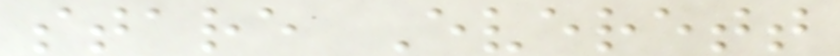stare Everett
